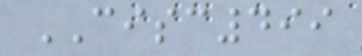CISC499
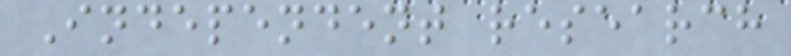Independent research
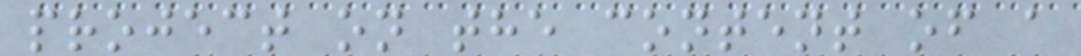project on the content of a
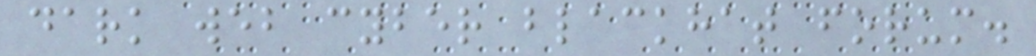dark web cyber blackhat forum.
